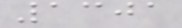1301
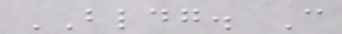BLDG. C
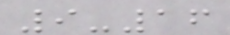9-16
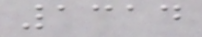1314
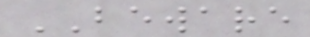BEWARE
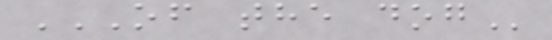OF THE DOG
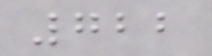722
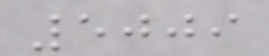5009
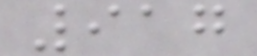917
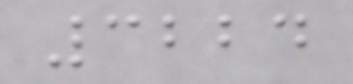3224
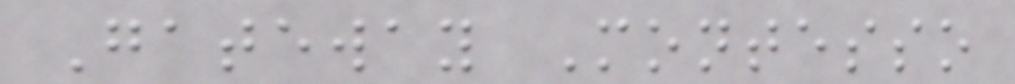Gateway Montesso
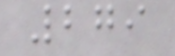279
